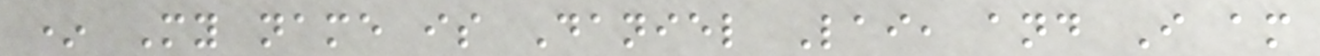* My name is Daniel Lai, and I am
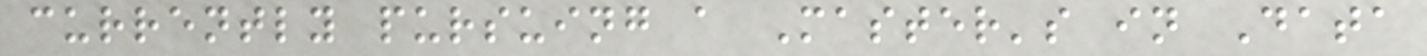currently pursuing a Master's in Data
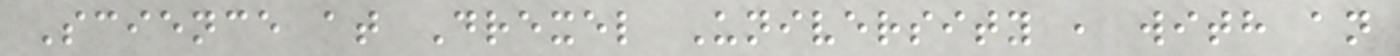Science at Drexel University , with an
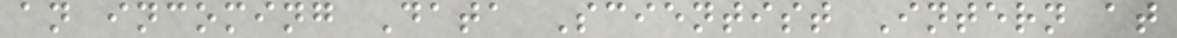an incoming Data Scientist Intern at
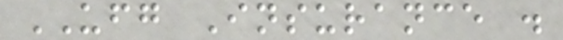UFG Insurance .
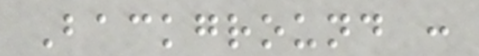Background :
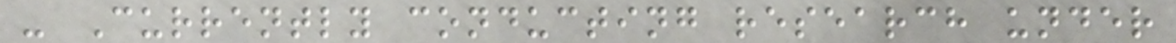- Currently conducting research under
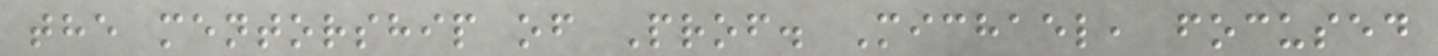the mentorship of Prof. Michael, focused
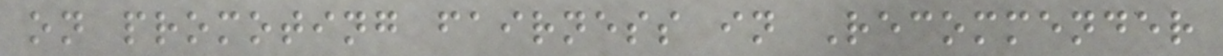on promoting fairness in Recommender
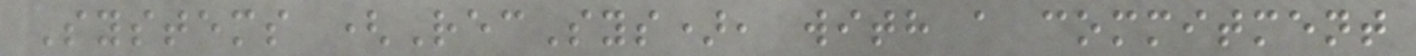Systems (RecSys), with a commitment
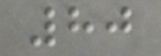80
